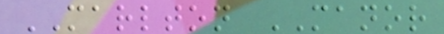MARLTON MANOR
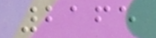2165
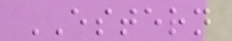ESTERN
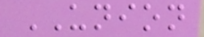UNION
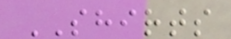SHIRTS
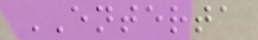ENTERTA
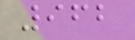962
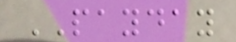PAYDAY
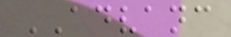ADVANC
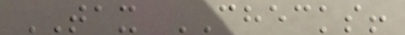TAX CHECKS!
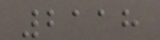2118
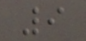9
